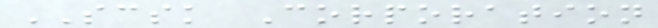SCSK Corporation
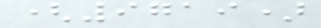(9719)
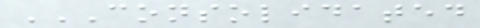CONSOLIDATED
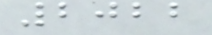2022
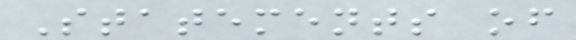Statements of
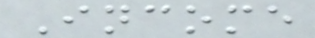Income
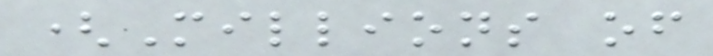(Millions of
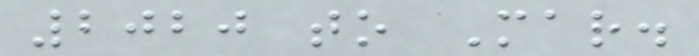2020 to Mar.
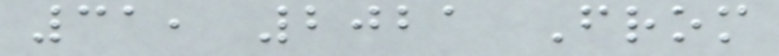31, 2021 From
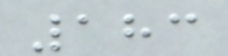183
